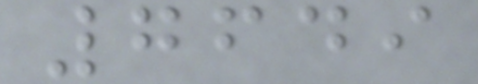7649
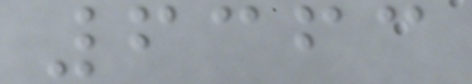6363
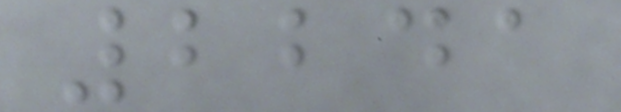2241
